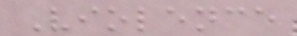Violence
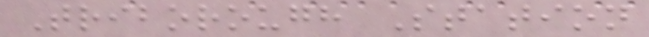Triborough Station
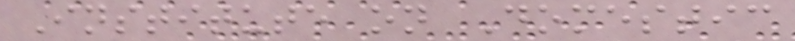Institute on Domestic
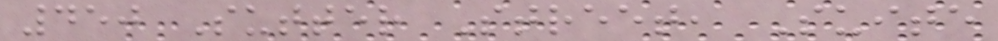450 Sutter Street, Suite
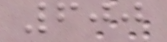600
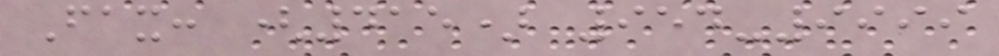Fax: (415) 954-9999
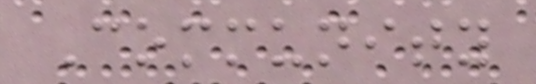Community
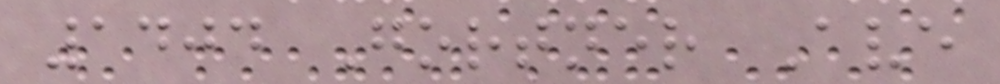1404 Gortner Ave
